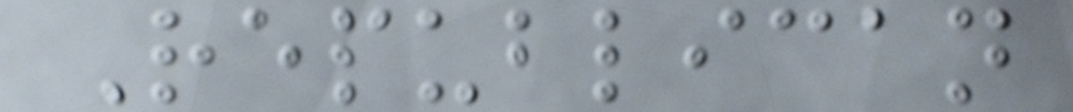Republican
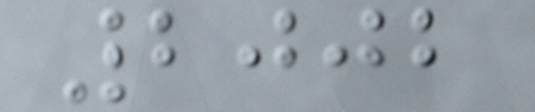2002
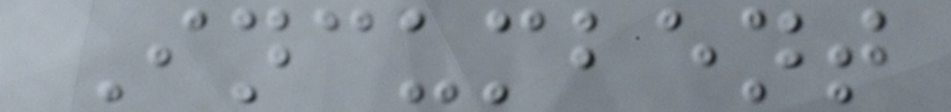Incumbent
